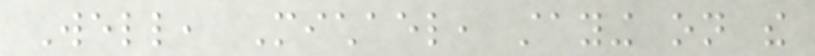Well, Michael, staying on the
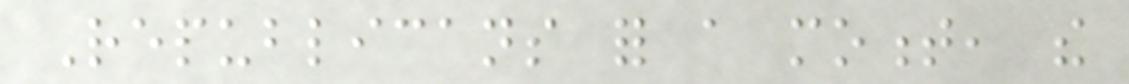Republicans for a moment, the
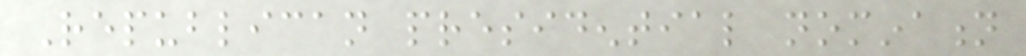Republican presidential nomination
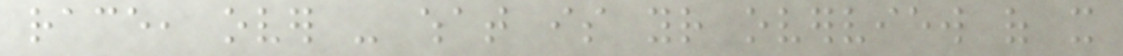race, over - what is your overview of it
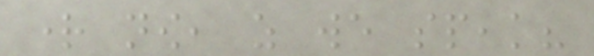right now, as we speak?
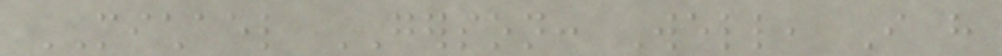MICHAEL GERSON: Well, I have
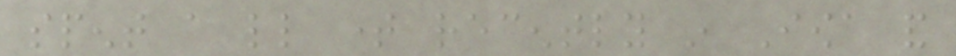spent a little time recently in Iowa and
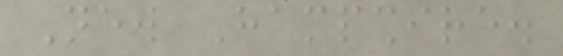New Hampshire.
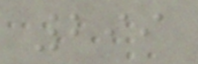299
